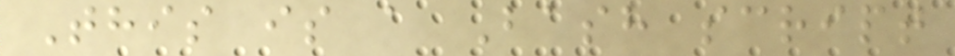This is a Bash script
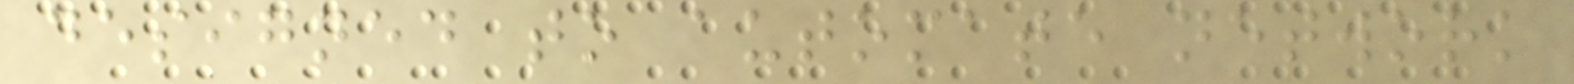designed to automate network
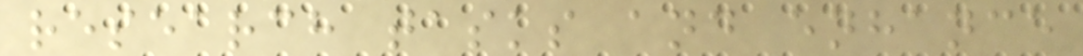research tasks and enhance
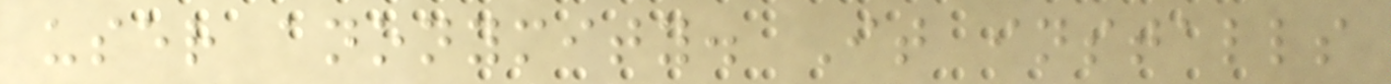user anonymity. It installs
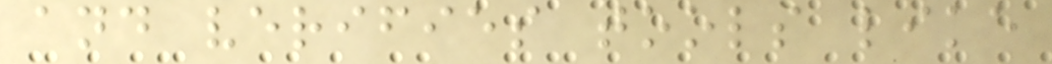and verifies tools like
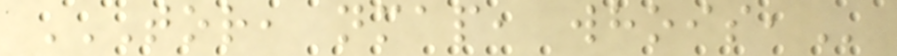TOR, NMAP, WHOIS,
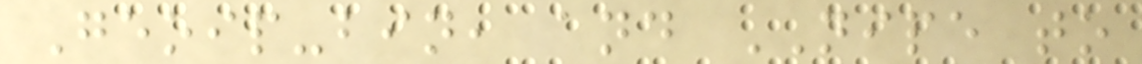Geoip-bin, and NIPE to
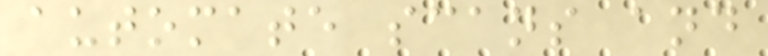automate scans and
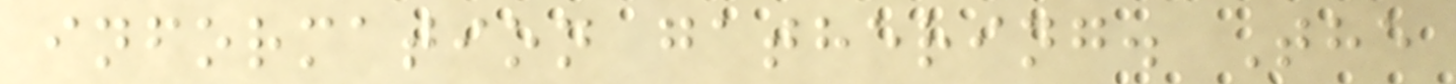information gathering. The
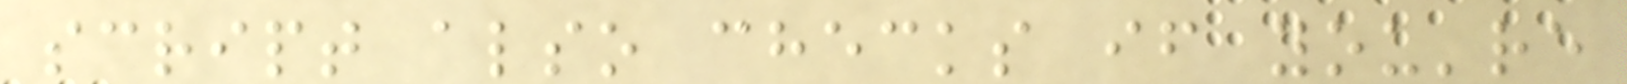script also checks if you're
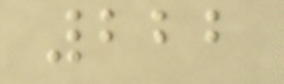222
